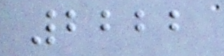2222
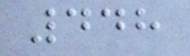448
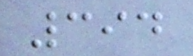394
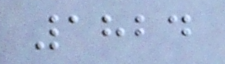1824
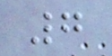7
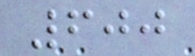600
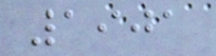1901
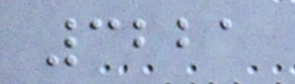3221
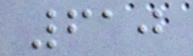610
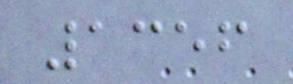1356
